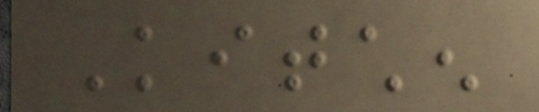Kitchen
